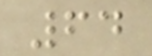64
